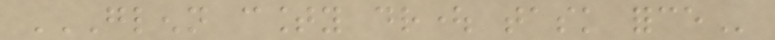GLENN COUNTY DROUGHT TASK FORCE
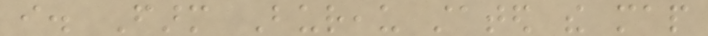i. Farm Bureau stated the map
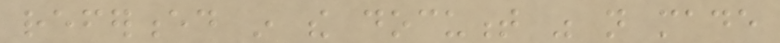referenced in the document was not made
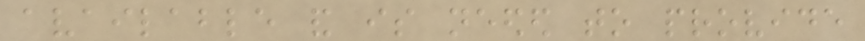available and is needed to provide
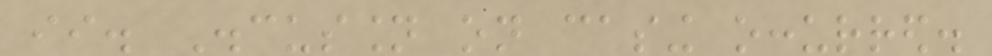ii. Discussion on casing occurred.
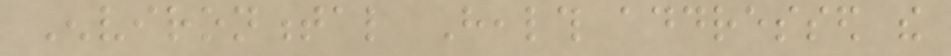Environmental Health addressed the
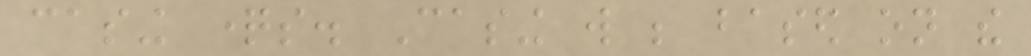casing questions. Casing will be based on the
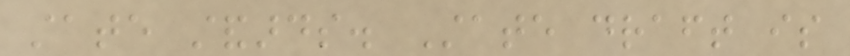state standards. State draft is
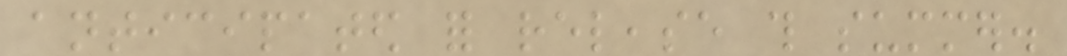anticipated for release this summer.
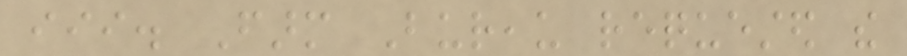iii. Farm Bureau requested the
